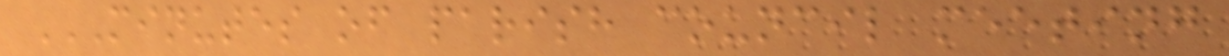MINUTES OF PARISH COUNCIL MEETING
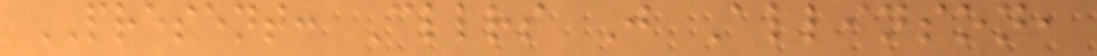PRESENT: Cllrs J Allinson,
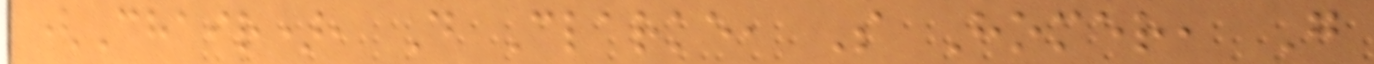(Chair), D Clarke, S Homer, G
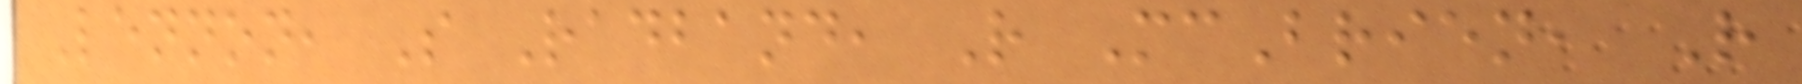Lennon, S Radband, R McBrien, R
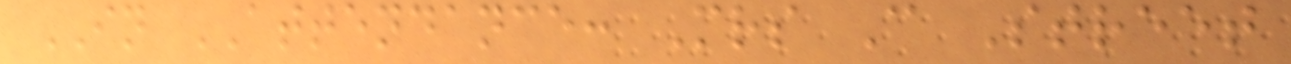IN ATTENDANCE: Mrs C Street
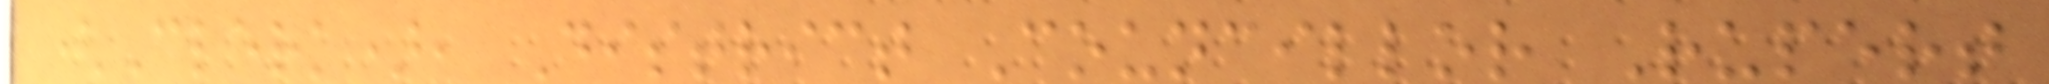(Clerk), District Councillor Rupert
